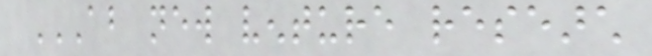ABOUT NEW VENTURE RESEARCH
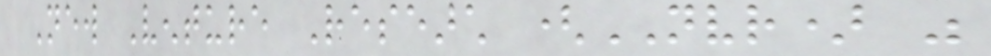New Venture Research (NVR) was
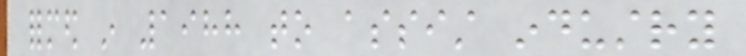formed in 1988 to assist industry
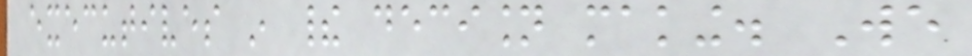executives in their decision making. We
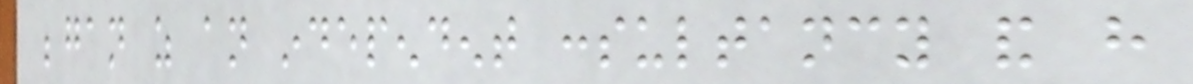began as an independent consultancy and have
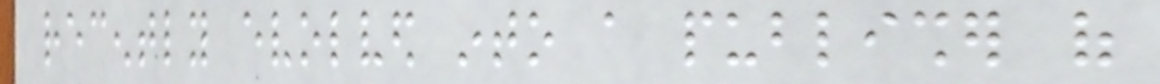recently evolved into a publisher of
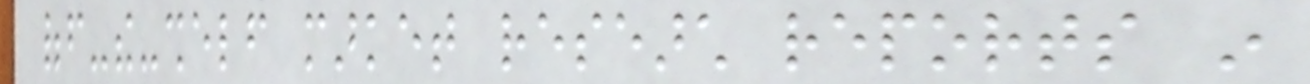off-the-shelf market research reports in
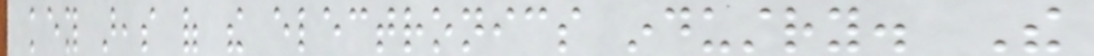key areas of the electronics industry. The
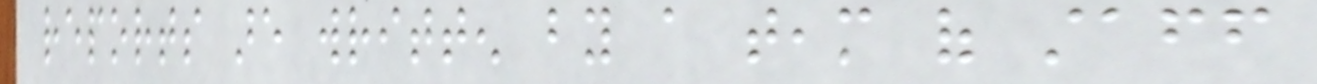reports are written by a team of staff
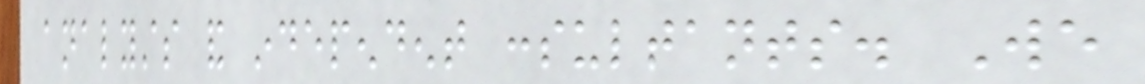analysts and independent consultants. We
